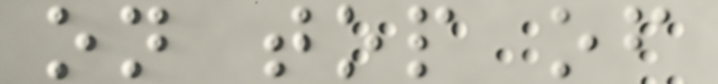on top of
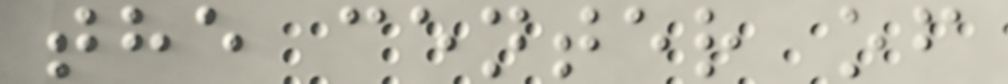the center of
